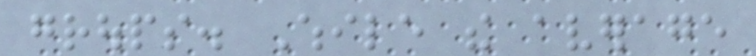groups. While the average
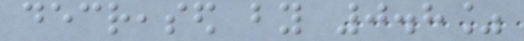decreased by 0.8%
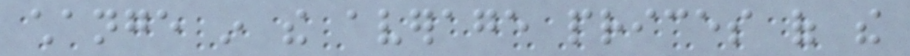change in the average prices of the
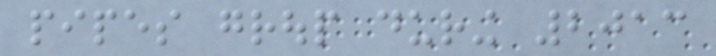pipes group during 2013
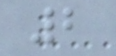2
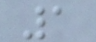1
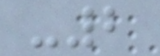-2
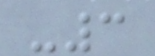-3
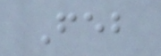Feb
